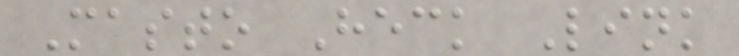Masto Heck Link
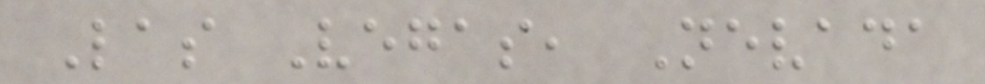Las Vegas, Nevada
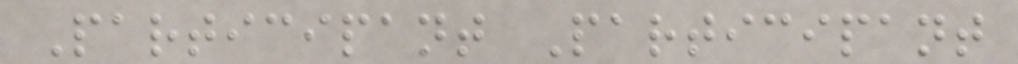Participant Participant
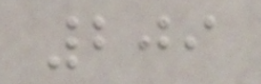209
